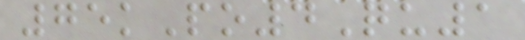75kPo4Qu1
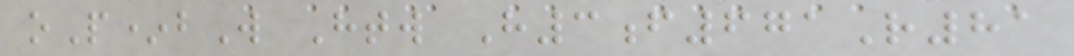oP*bW Htw H3f671R81
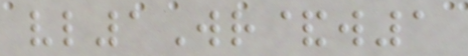vl1Wr&w1
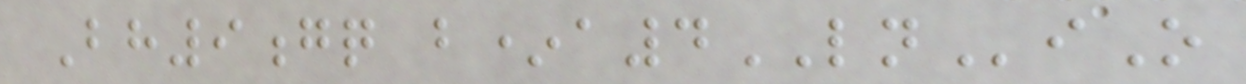Bh9gq b*a4LNiO
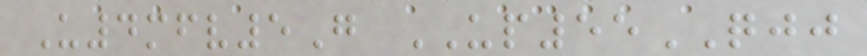U4mfv5G UP55QJJ
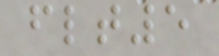flt5
